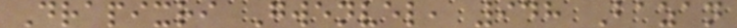Drapixri Gwenvel, 948 Bazan
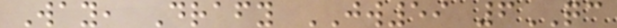Way, Drafy JW59 6QC
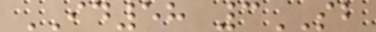ID58 3SB
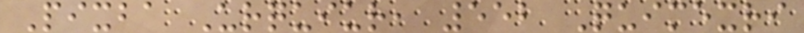Pixba Urquiur, 552 Quimexri
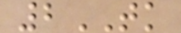2TK
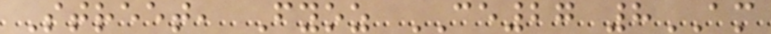Street, Fyoz CE27 8AM
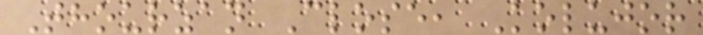Thourzan Close, Kolujor
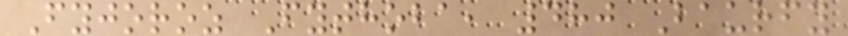Fyjoroz Fythoba, 480 Baurfy
